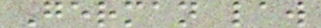German law
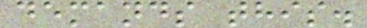demands this.
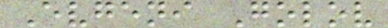Evgeni Golov
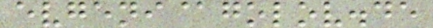evgeni@golov.de
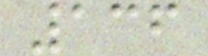136
